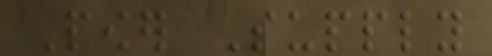Power Supply
